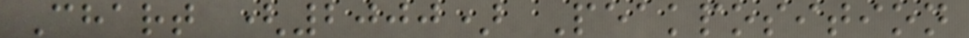Chart (2000) Peakposition
